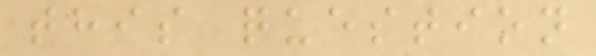this question
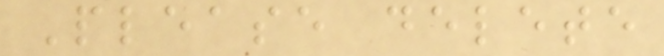Please delete
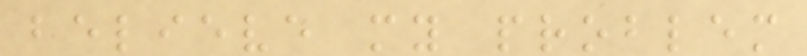believe my problem
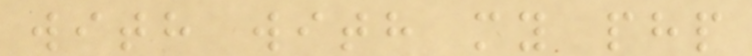with with my php
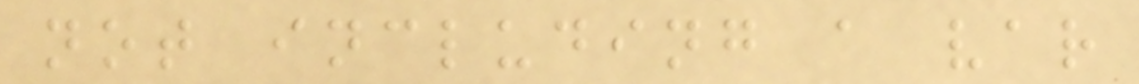not including a var
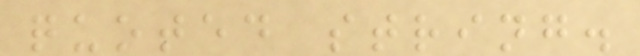quoted string.
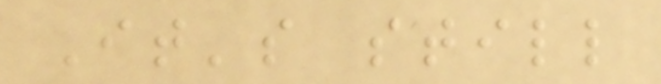It's still
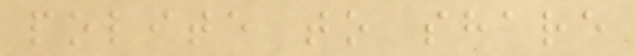polite to share
